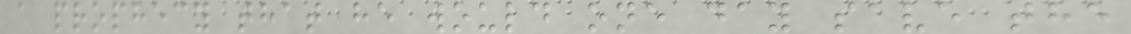a prophecy that he would one day save the
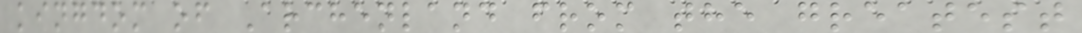kingdom of Archenland from the greatest
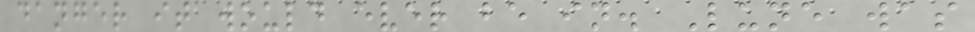danger it would ever be in. Lune was
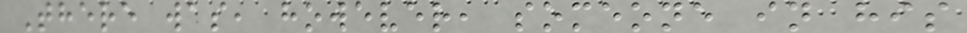There was, however, someone in his
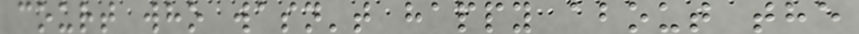court who wasn't happy about the
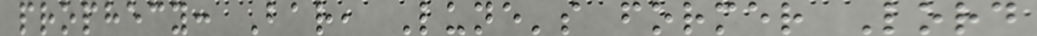prophecy: Bar, Lune's former Lord
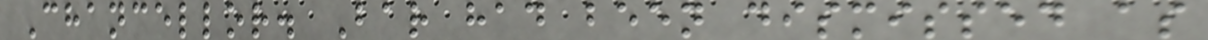Chancellor. Bar had been dismissed as
